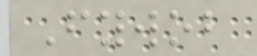Fywob
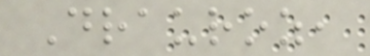Drauroz,
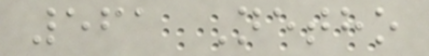561 Netho
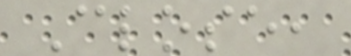Close,
